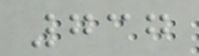737
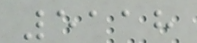5118
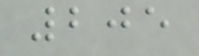205
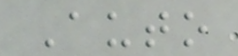Auto
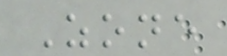Zone
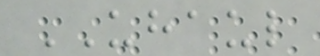UHAUL
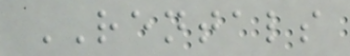RENTALS
